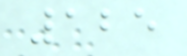125
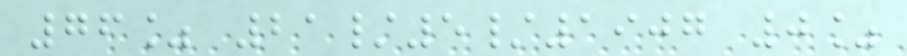76% 21/5/1907 0%
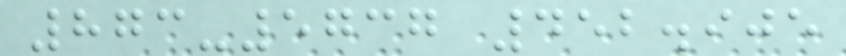873-5737 452.905
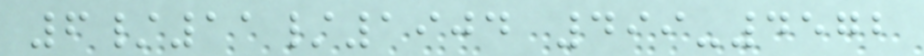6/11/1904 499-4572
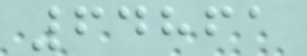64861
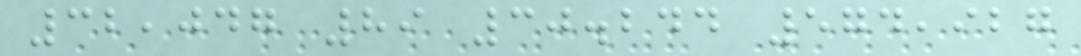32,047 89 30.244 574,927
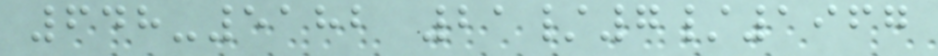648-5182 21/7/1967
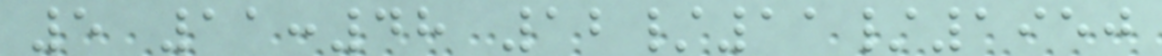5 11:48 12/11/1950
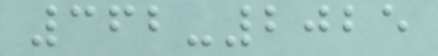362-2025
